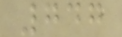747
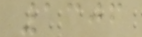1306
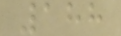188
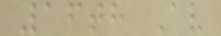16th Av
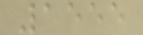1555
